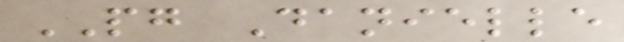PG Danielle
